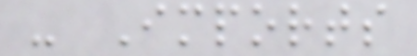- Imports
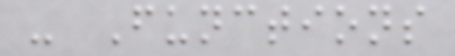- Functions
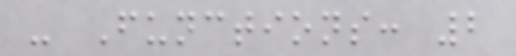- Functions: 2
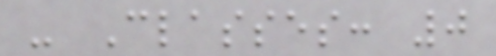- Classes: 0
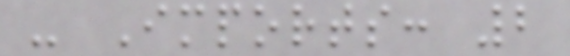- Imports: 2
